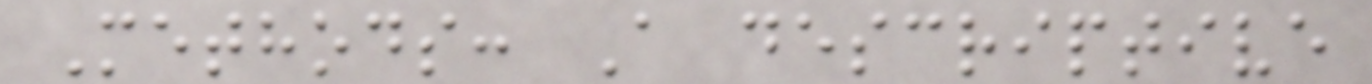Methods: A descriptive
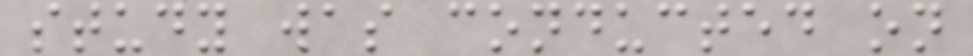study was conducted on
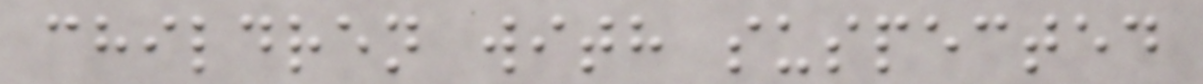children with suspected
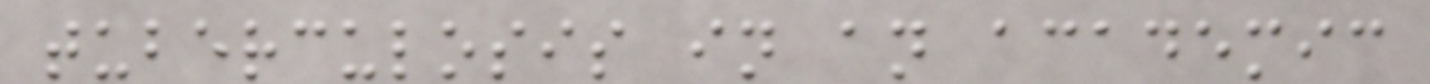tuberculosis in an academic
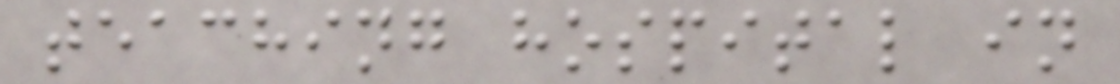teaching hospital in
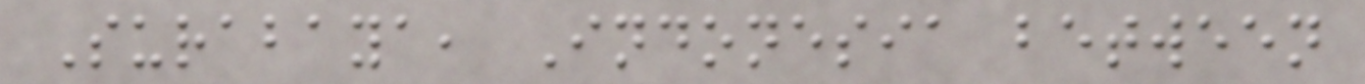Surabaya, Indonesia between
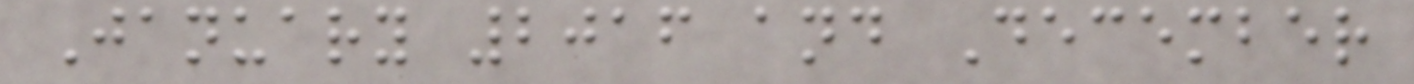January 2016 and December
